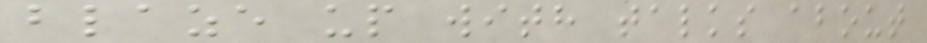blaze up with talks about
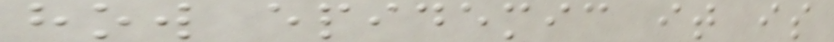how epidemic it is
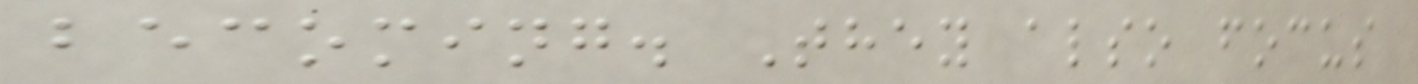becoming. They also focus
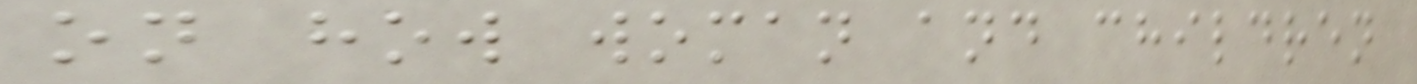on how woman and children
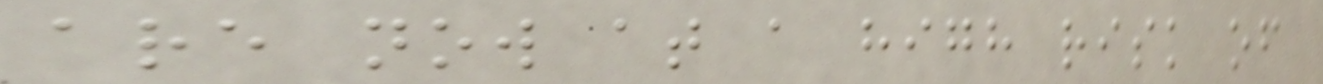are now at a high risk of
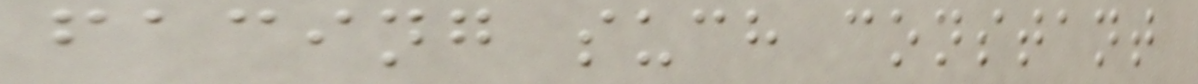facing such constant
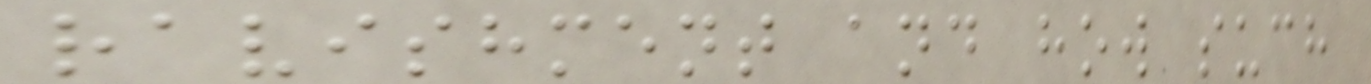ravishment and how such
